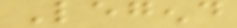Legend
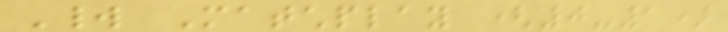World Matchplay (0-1)
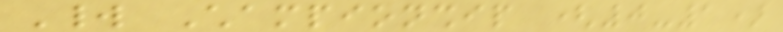World Championship (0-1)
